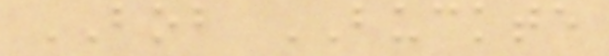BOB BUCKTE
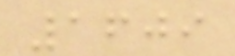1609
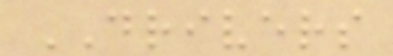DRIVERS
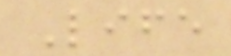Life
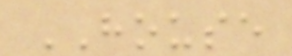HOUSE
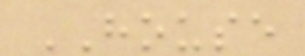HOUSE
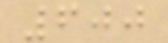600
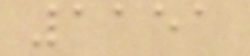1151
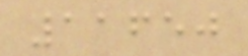11650
